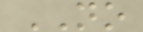NO
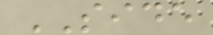SIDE
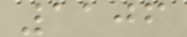1106
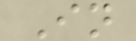In
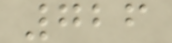726
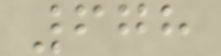678
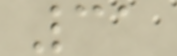31
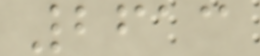2613
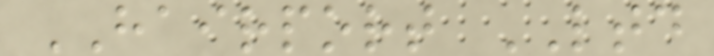HAIRPORT LTD
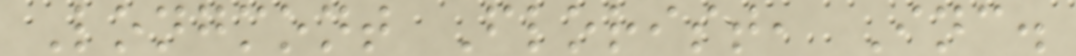Longmont Florist, Inc.
